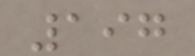197
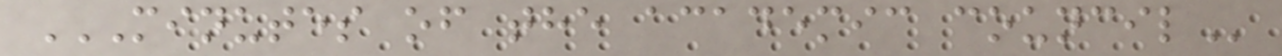MINUTES OF THE ACADEMIC COUNCIL
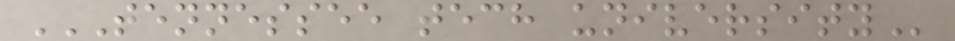TENNESSEE TECH UNIVERSITY
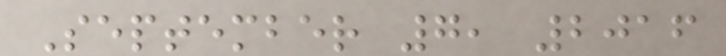September 7, 2016
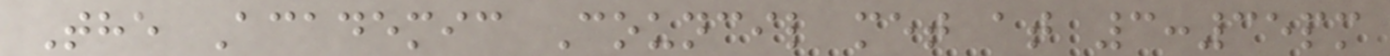The Academic Council met at 3:35pm
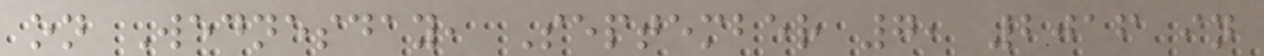on Wednesday, September 7, 2016 in
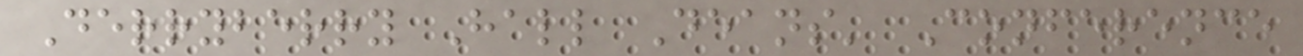Derryberry Hall Deans' Conference
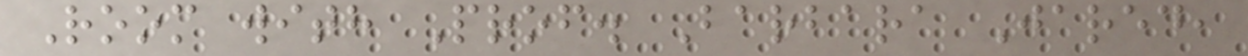Room with Prof. Barbara Jared,
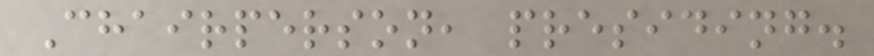Chairperson, presiding.
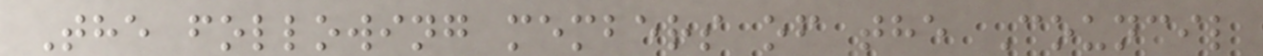The following members of the Council
